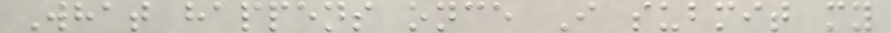What happens once I submit my
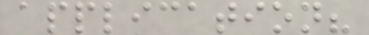application?
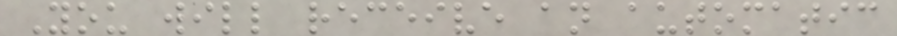You will receive an automatic
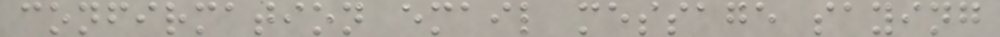confirmation email message saying
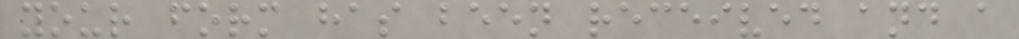your form has been received and a
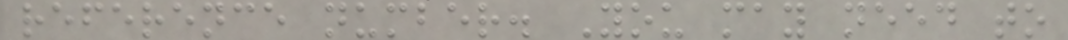reference number. You may need to
